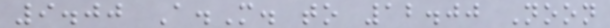9.00 A.M. to 12.00 Noon
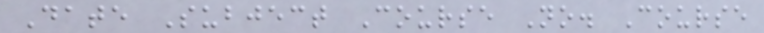Date Subject Course No. Course
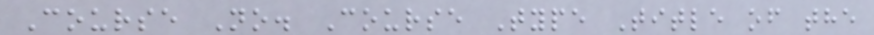Course No. Course Type Title of the
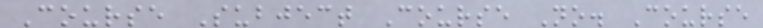Course Subject Course No. Course
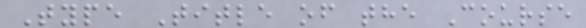Type Title of the Course
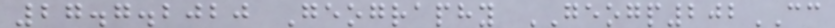27.7.2020 Geography GEOGP202CC
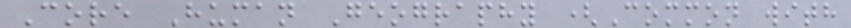Core Human Geography (Common with
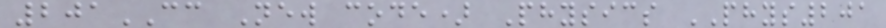201CC New code) Physics PHYS201
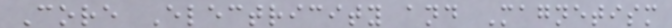Core Electricity and Magnetism
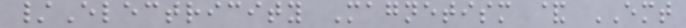/Electricity Magnetism & EMT
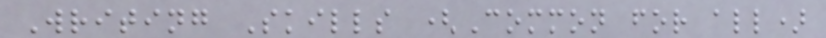Writing Skills (Common for all)
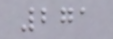271
